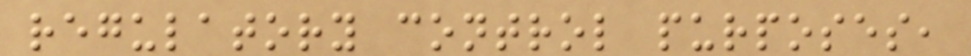regulatory control purposes,
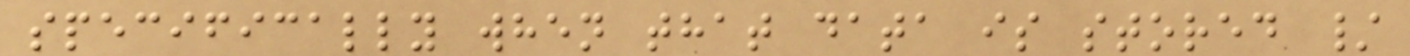specifically when that data is stored /
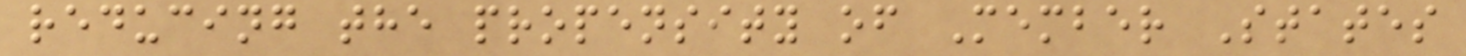reducing the propensity of Member States
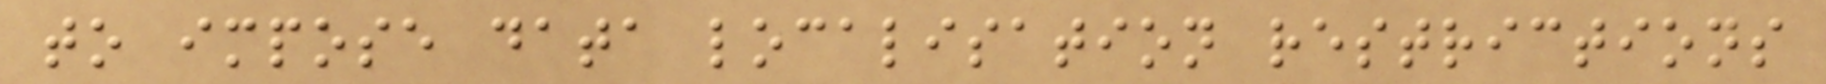to impose data localisation restrictions
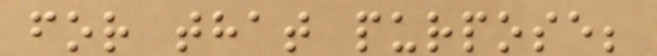for that purpose;
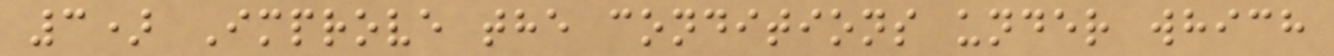3) Improve the conditions under which
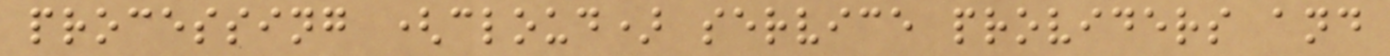processing (cloud) service providers and
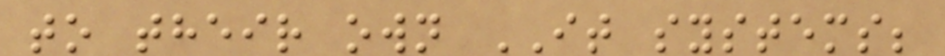to their own IT systems;
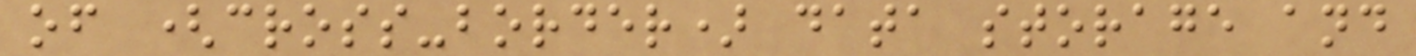of (cross-border) data storage and
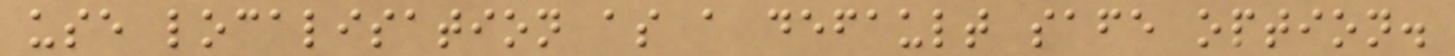use localisation as a default safe option.
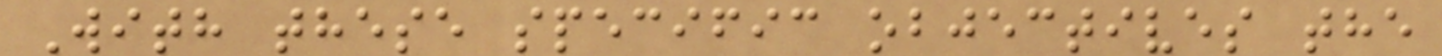With these specific objectives the
